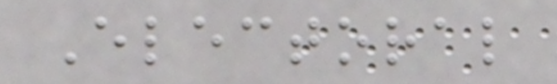Electoral
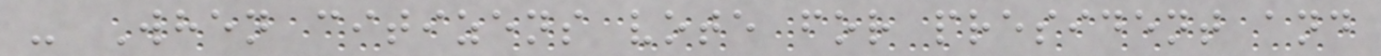- When citizens vote for president and
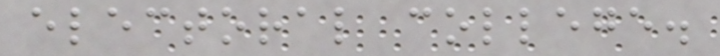electoral college.
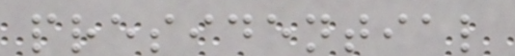presidential
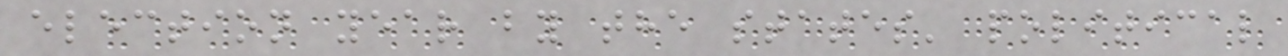election year by the states' political
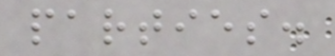parties.
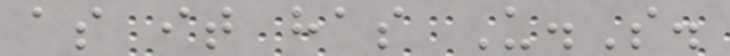as it has U.S.
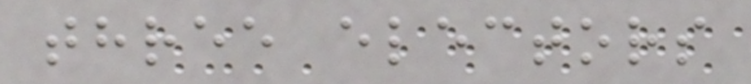three electors
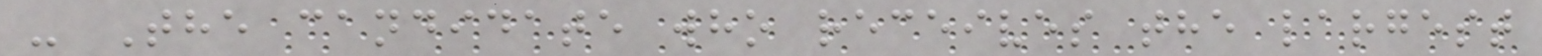- The candidate who receives the largest
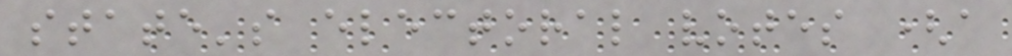state's electoral votes (a
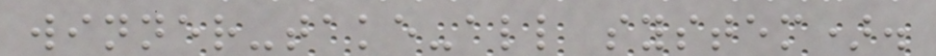winner-take-all system).
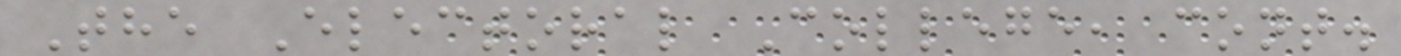The Electoral College, cont.
